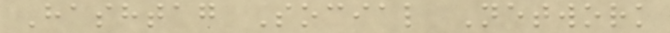Hashtag Social Network
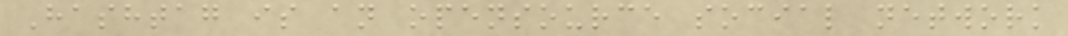Hashtag is an opensource social network
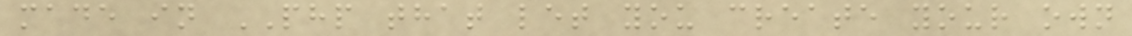made in PHP that let you create your own
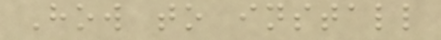How to install
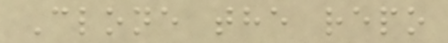Clone the repo
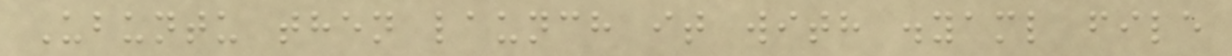Ubuntu then launch it with .yaml file
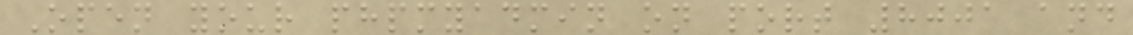Open your phpmyadmin on port 8001 and
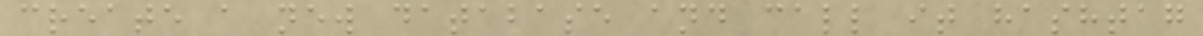create a new database and call it hashtag
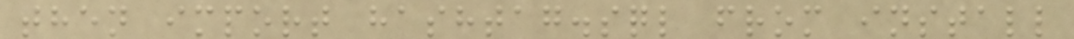then import hashtag.sql from install
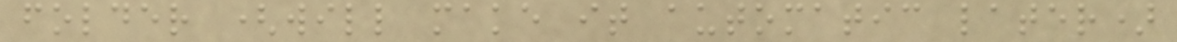folder (will make it automatic later)
